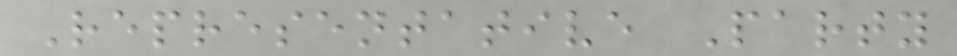Representative Party
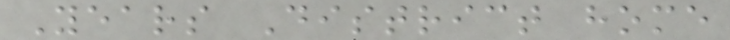Years District home
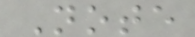Note
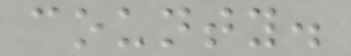county.
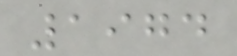1974
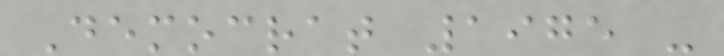Democrat 1975 -
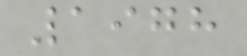1978
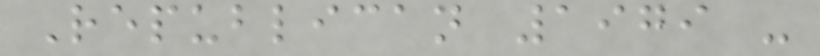Republican 1979 -
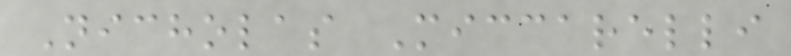Nicholas Miccarelli
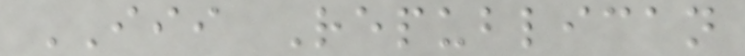III Republican
